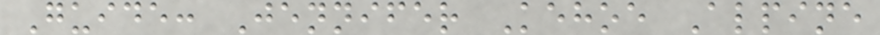Guide: Jennifer Kehoe Alpine
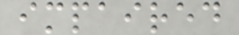impaired
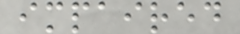impaired
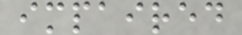impaired
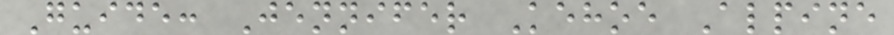Guide: Jennifer Kehoe Alpine
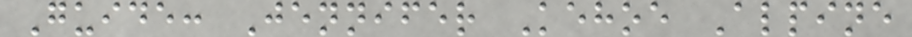Guide: Jennifer Kehoe Alpine
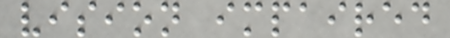vision impaired
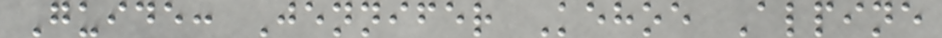Guide: Jennifer Kehoe Alpine
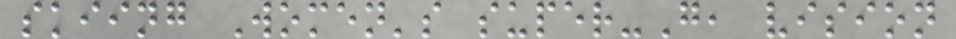skiing Women's super-G, vision
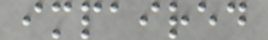impaired
